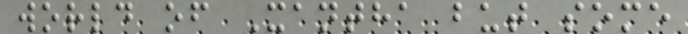world of Xantha but some
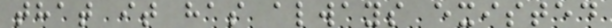that it has always existed
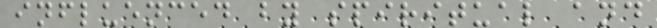influenced by spiritual and
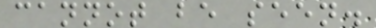cannot be seen.
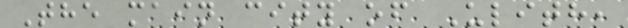The main city of Ulith,
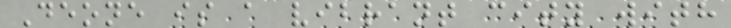Deone is a vibrant city with
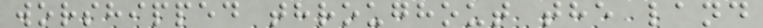worshipped throughout the land
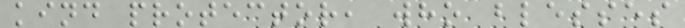kind protector, who blesses
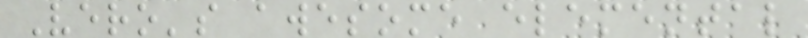Vero's awesome elemental
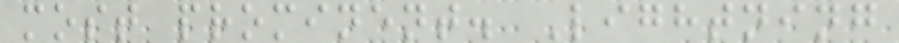most prominent. Lightning
